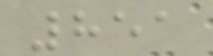851
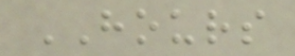HOURS
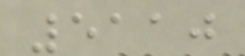5110
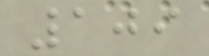109
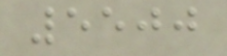5500
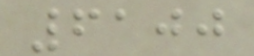6100
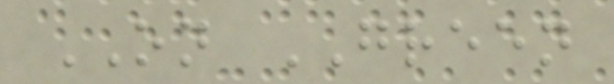ON GREEN
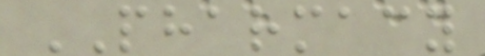PHARMACY
